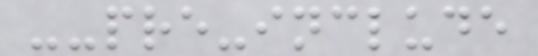--pre-include
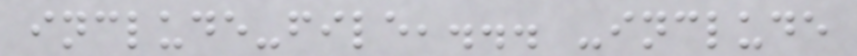include-file,... -include
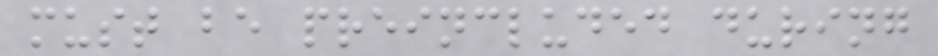must be preincluded during
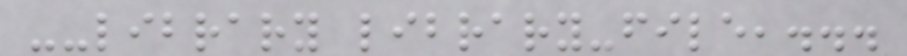--library library-file,...
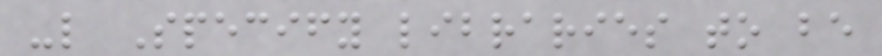-l Specify libraries to be
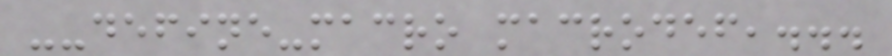--define-macro macrodef,...
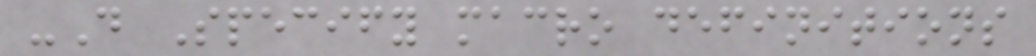-D Specify macro definitions
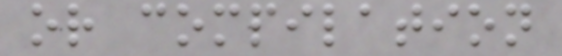or compilation
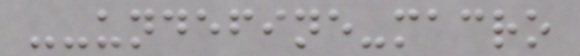--undefine-macro
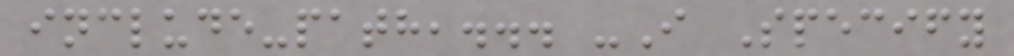include-path,... -I Specify
